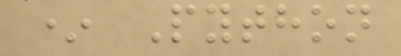* Python
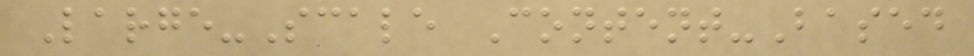Large-Scale Content-Based
